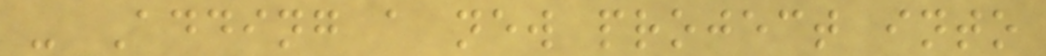- Adding a new project into
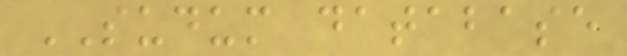SUDUM database
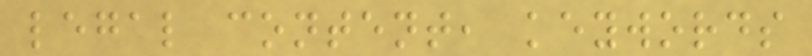legal content, keywords
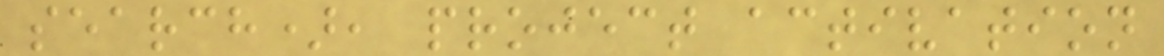search), project activation
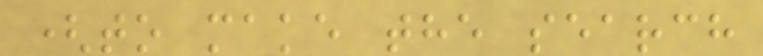(to make the search
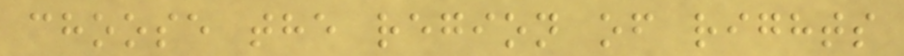choose the region of rights
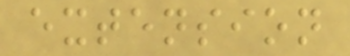extension
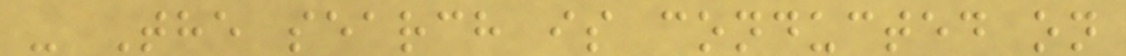- The search is conducted on
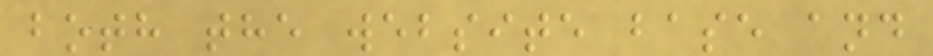both the website base and
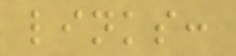links:
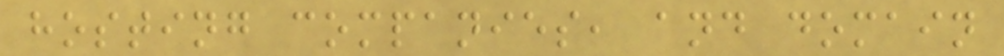hosting companies, and domain
